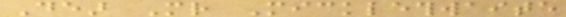Dear Mr Micklethwaite
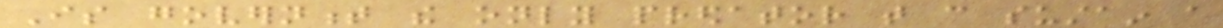Is government the only predator that can sustain a
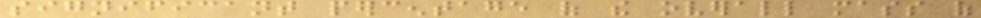significant percentage of the overall mass of
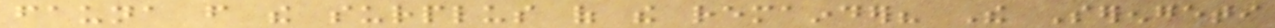fauna from the surplus of the remainder? The Serengeti
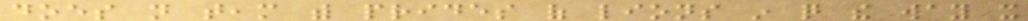does not team with prides of lions in quite the way it
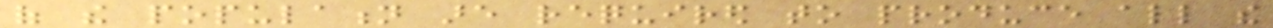of the population are required to produce all the
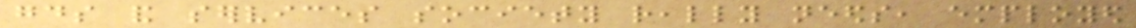goods and services society really needs, employed
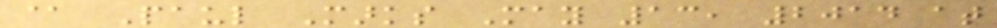@ Paul Marks May 13, 2014 at
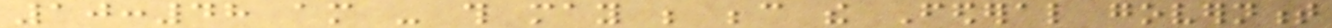10:48 am - this may be because the Federal government
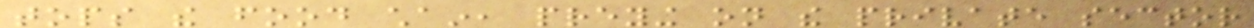tops the food chain, preying on the private sector
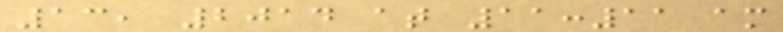13, 2014 at 11:11 am
